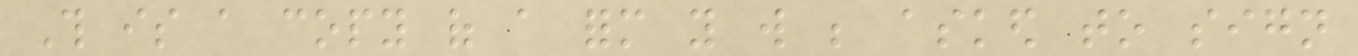This is a copy of a form you will be asked to sign
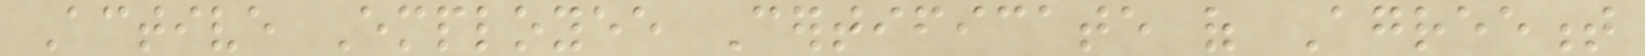Active Employee Certificate of Agreement
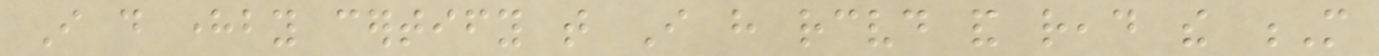I do hereby certify that I have received and read the M
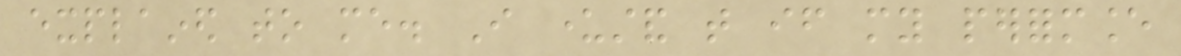explained to me. I understand that if my performance
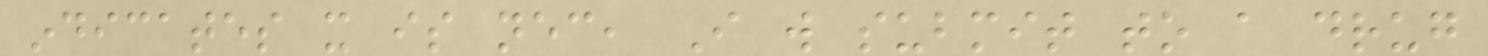indicates it is necessary, I will submit to a drug
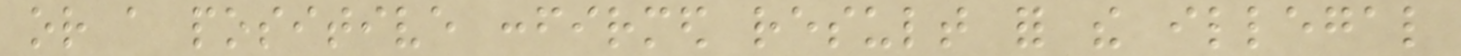or a positive confirmed result for the illegal
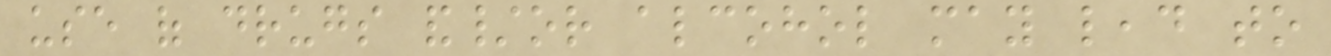use of drugs and/or alcohol may lead to
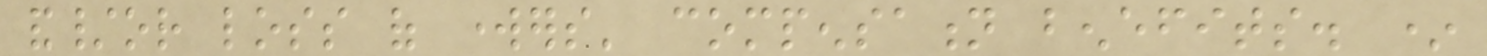and/or loss of workers' compensation benefits. *
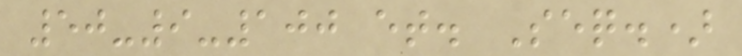50-9-100 et. Seq.)
